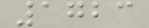1723
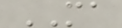MA
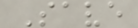Save
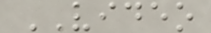VIDEO
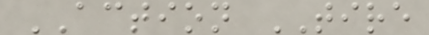ACTION TIRE
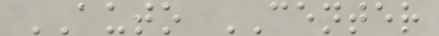AUTO CENTER
